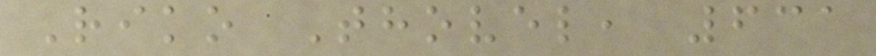Riko Thovel, 631
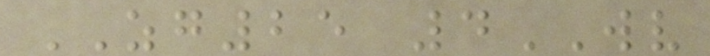ZG25 4WV
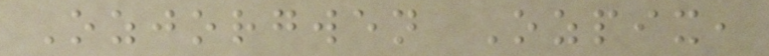Ozjorgwen Ozpix,
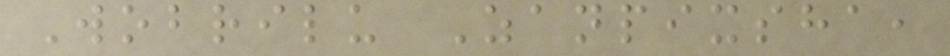Wobrilu Zanpixsha,
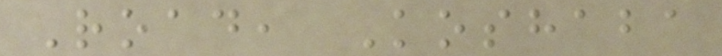Road, Koshaba
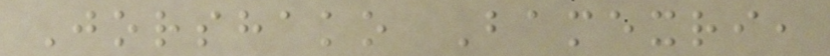Jorshako Bamexri,
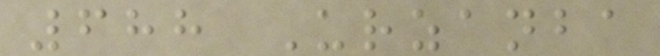688 Urzanba
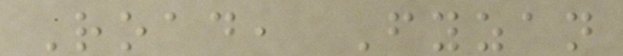Road, Fyzan
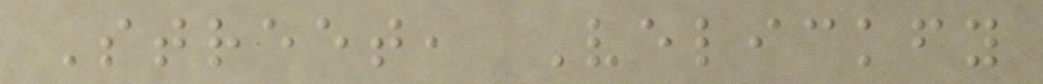Street, Velickfy
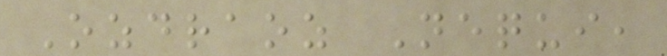Ozdraoz Nequi,
